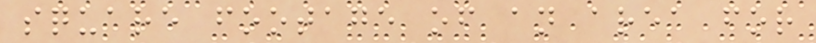square footage of an area for
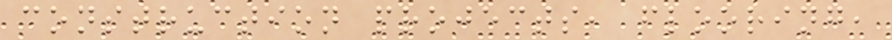construction projects, flooring,
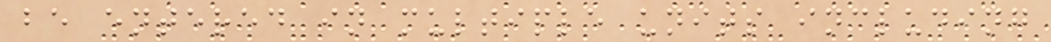be entered in multiple units including
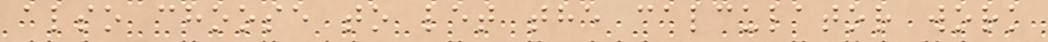also choose to let the calculator work
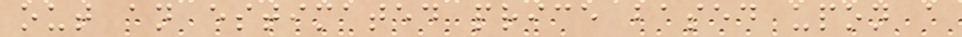out an estimated price based upon a
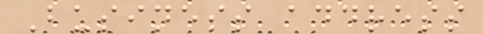Business address
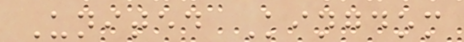United Kingdom
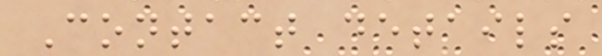Contact details
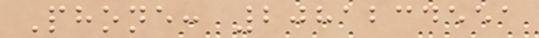Phone: 2081234551
